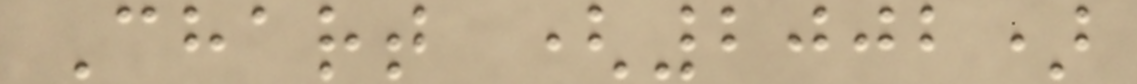Chart (2002)
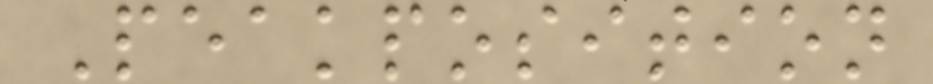Peakposition
